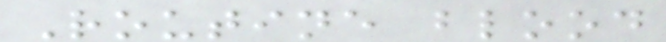Routine blood
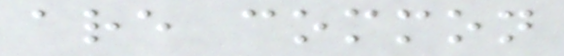are common
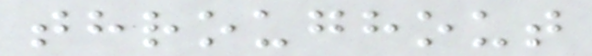throughout
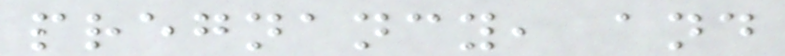pregnancy, and
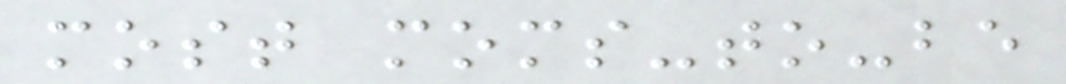most moms-to-be
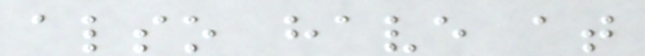also have at
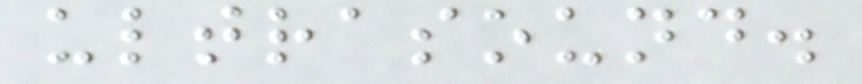ultrasound.
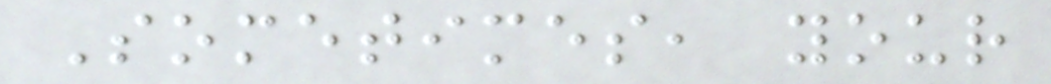Sometimes, your
